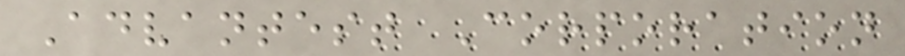Advantest Corporation
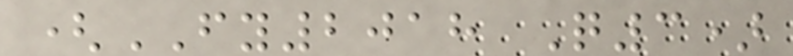(FY2018 Q3)
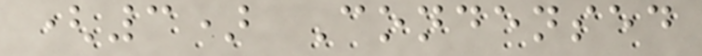(3) Condensed
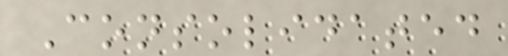Consolidated
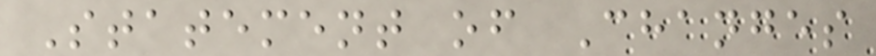Statement of Changes
